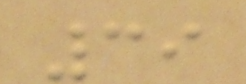39
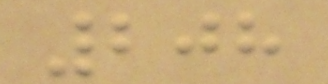208
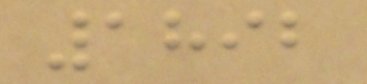1892
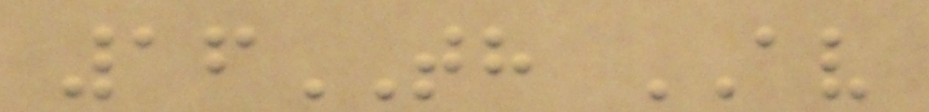16TH AV
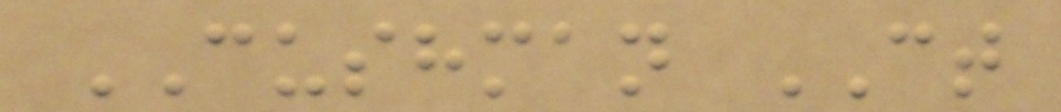CUSHMAN CT
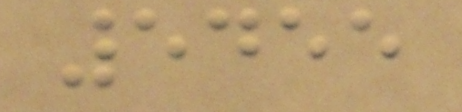5455
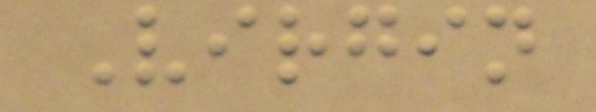Virgin
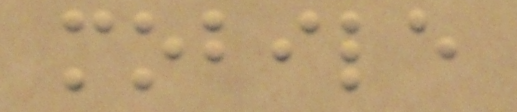mobile
